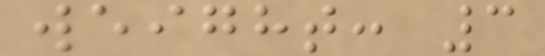weight: 3
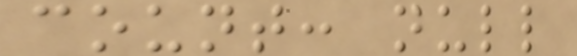count: null
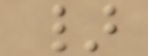}
